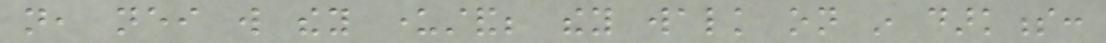not, neither will they understand; they walk on in darkness:
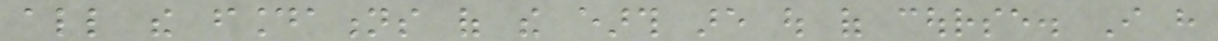all the foundations of the earth are out of course. I have
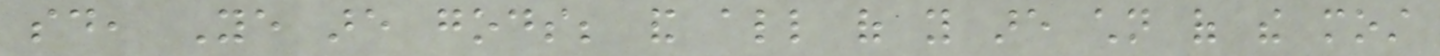said, Ye are gods; and all of you are children of the most
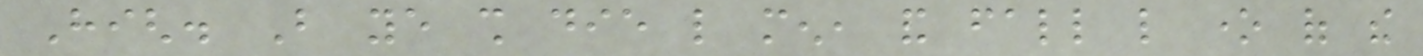High. But ye shall die like men, and fall like one of the
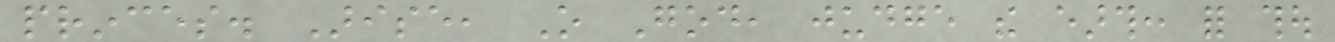princes. Arise, O God, judge the earth: for thou
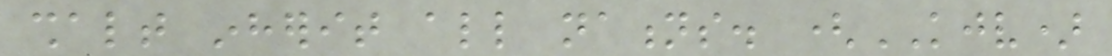shalt inherit all nations. (KJV)
